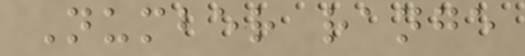Number range
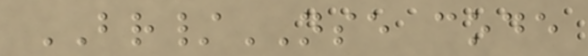BR/NSE code
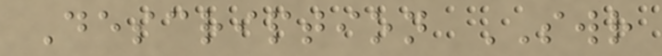Description SWR
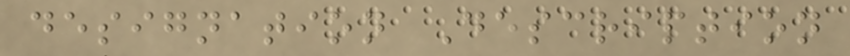designation Description
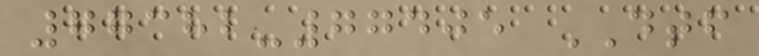77382-77405 DTF
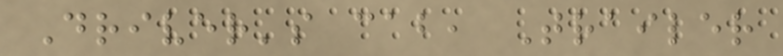Driver's cab, Trailer
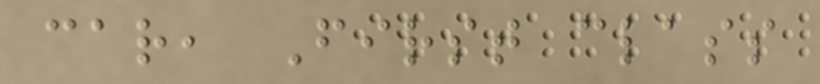car, First class
